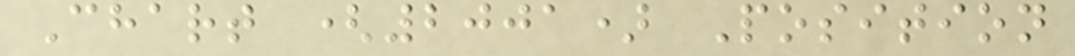Chart (2001) Position
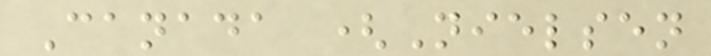Canada (Nielsen
